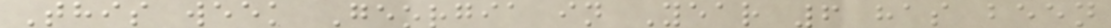This week Georgia in Year 6 has been
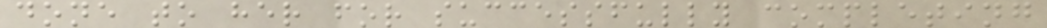done to her for successfully completing
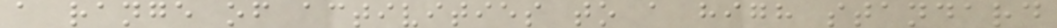a range of activities to a high standard
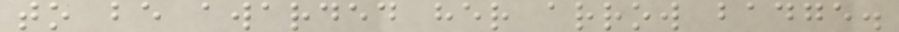to be awarded her arrow badge.
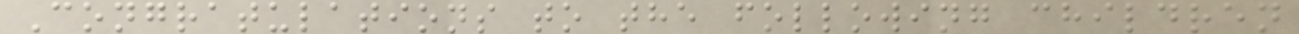Congratulations to the following children
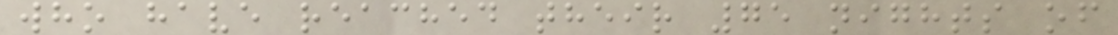who have reached their 75 nights of
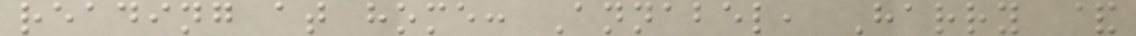reading at home: Annabel, Harry &
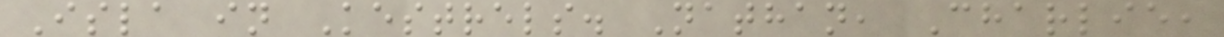Isla in Kestrels. Nathan, Charlie,
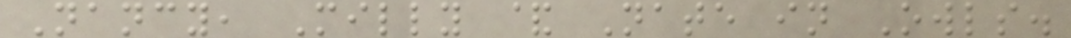Nancy, Milly & Nate in Owls.
